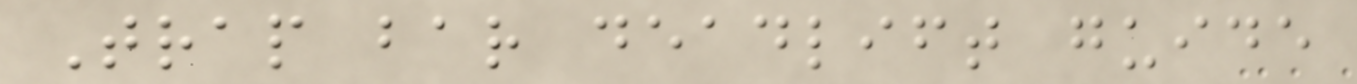Trap bar deadlift guide
